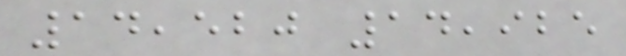14,520 14,925
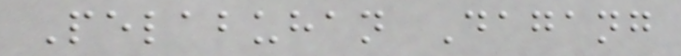Pelabuhan Dagang
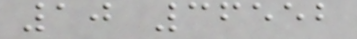10 36552
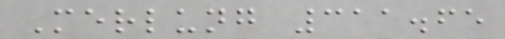Merlung 311.65
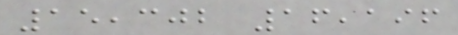15,302 16,196
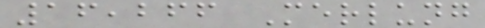16,266 Merlung
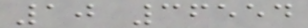10 36554
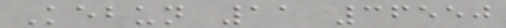Kebun 11 36550
